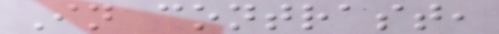In contrast,
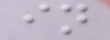in
